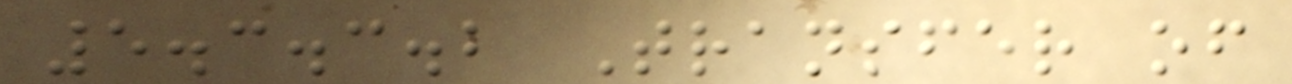5.3.3.2 Transfer of
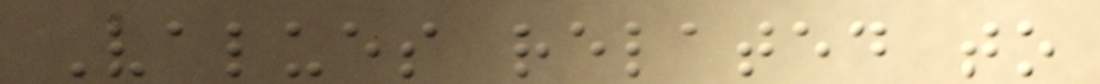Values related to
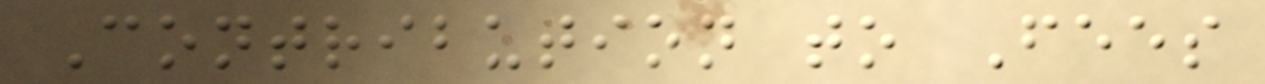Contribution to Fees
